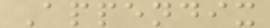Appendix
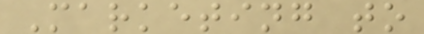Marketing to
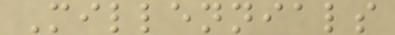Millennials
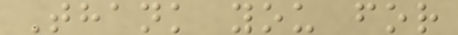Thank you for
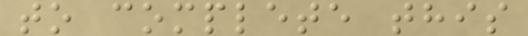to complete this
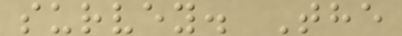survey. The
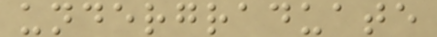undergraduate
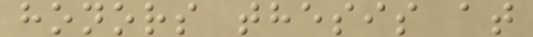honors thesis at
